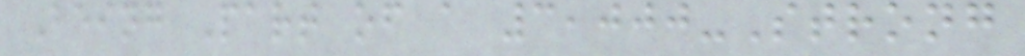Being Part of a 3,000-Strong
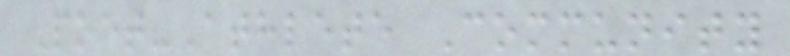Poet-Athlete Community
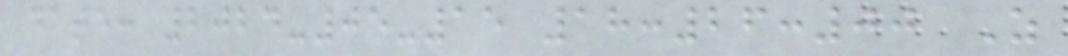date: 2024-05-15 18:26:00 Z
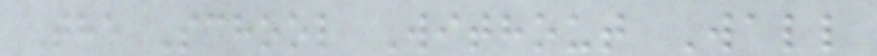The School Without Wall
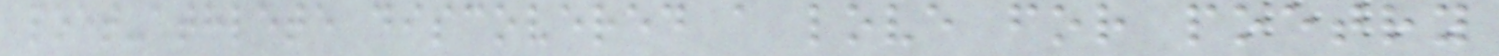poet-athlete discovered a love for poetry
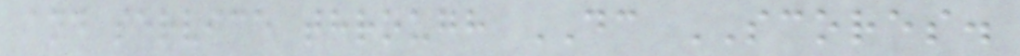and service through DC SCORES.
